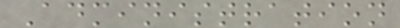Administration
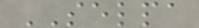SELPA
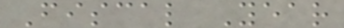Fiscal Year
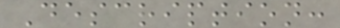Description:
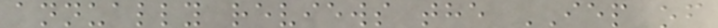annually reviews the IEP of
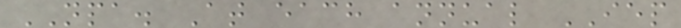NPA. At each annual IEP
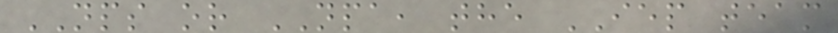NPS or NPA, the IEP team
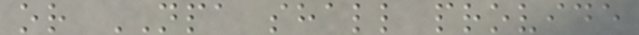or NPA shall provide
